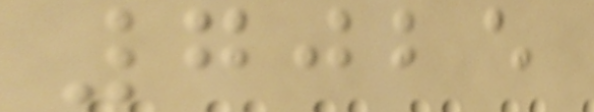7025
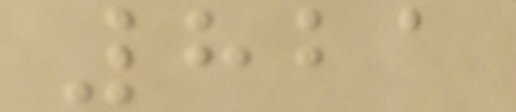821
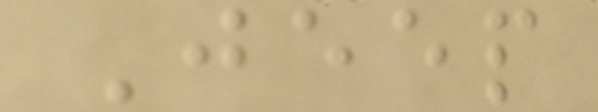Jeep
